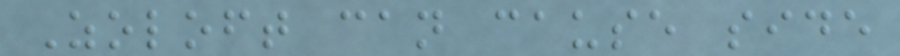Zoloft can cause side
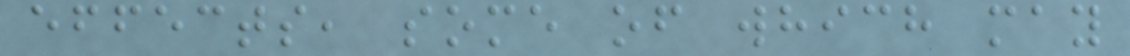effects, some of which may
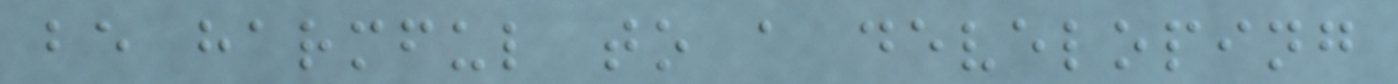be harmful to a developing
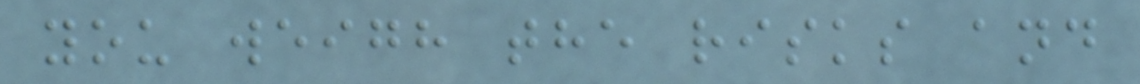you weigh the risks and
